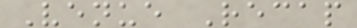Venue Recap
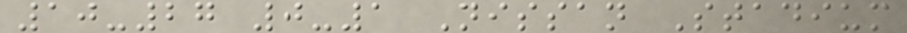10-27 0-1 Nissan Stadium
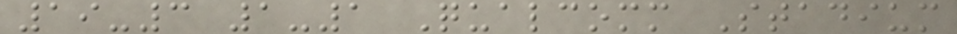19-3 1-1 Qualcomm Stadium
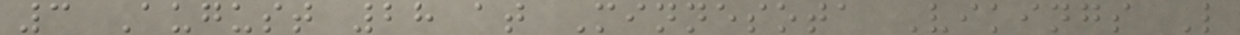3 August 28 at Minnesota Vikings L
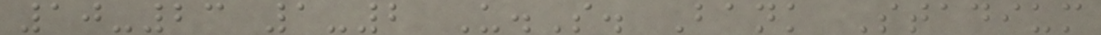10-23 1-2 U.S. Bank Stadium
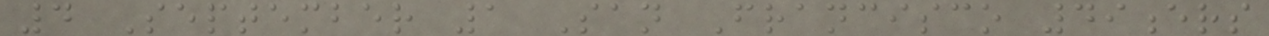4 September 1 San Francisco 49ers
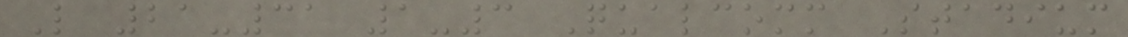L 21-31 1-3 Qualcomm Stadium
